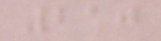210
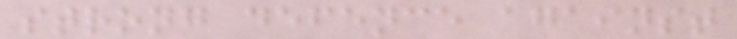strong defence against
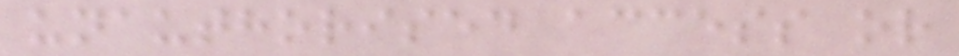unauthorised access or
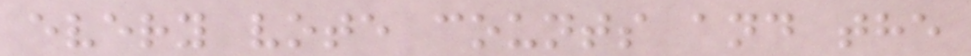every vote counts and the
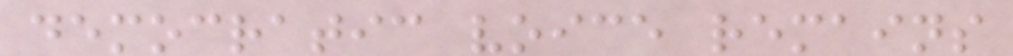democratic voice remains
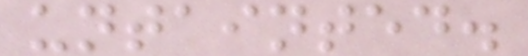untainted.
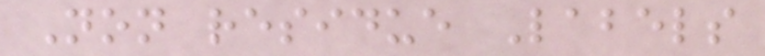Non residue Labels
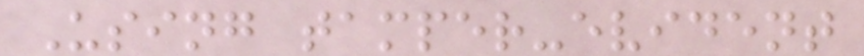Using tamper-evident
